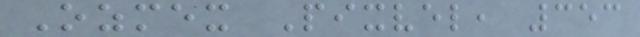Ozmex Pixvel, 353
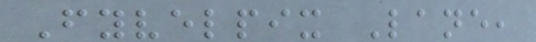Fyvelpix Lane,
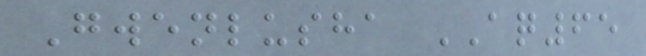Gwenlusha AQ65
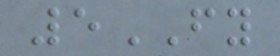5FY
